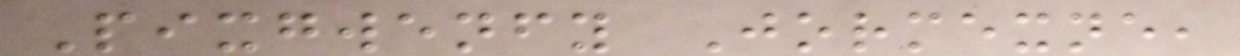Pixgwenfy Jormexne,
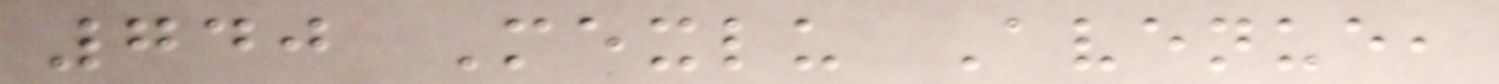740 Mexlu Avenue,
